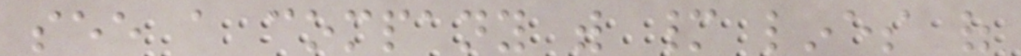see a company with many lines of
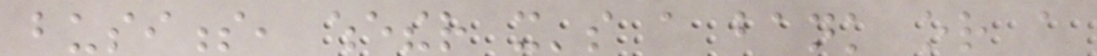business, whether it's a bank or a
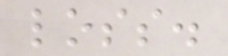loss.
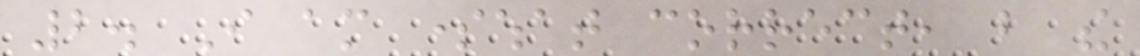2. I am somewhat correct, but the
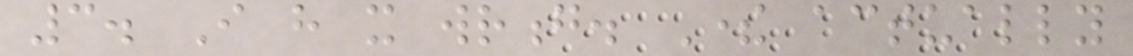3. I have it wrong. There actually
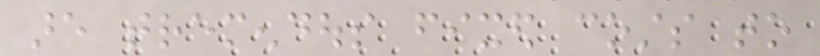are tremendous fixed costs to
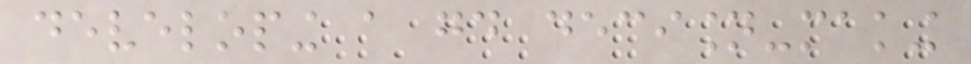developing a good decision-making
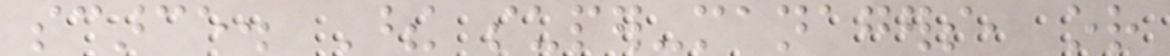scarce. These super-managers, or
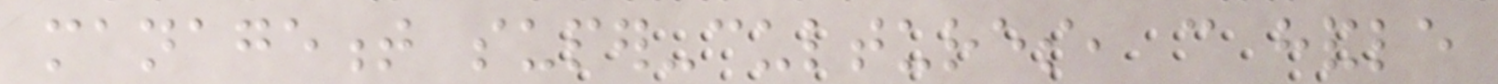management super-cultures, can handle
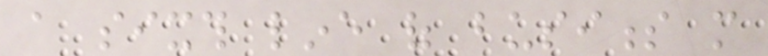a sixth line of business more
